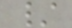/
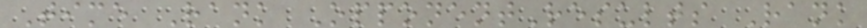Time Rank OpponentResults Rank
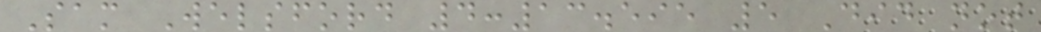Sam Welsford 4:13.595 5 Did not
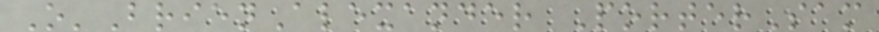O'BrienAlexander PorterSam
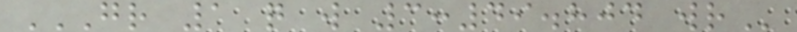GR 1 Q W 3:49.804 WR
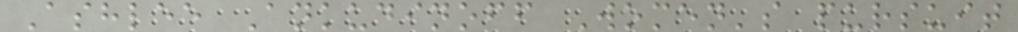Ashlee Ankudinoff Women's pursuit
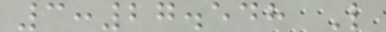3:27.548 L
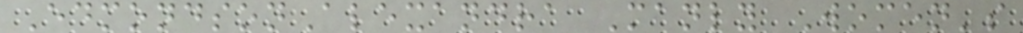EdmondsonAlexandra Manly Women's
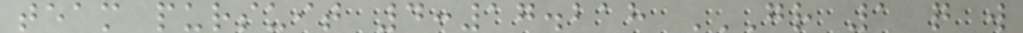team pursuit 4:17.218 GR 1 Q W
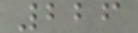226
